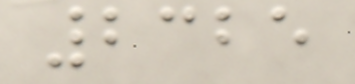2325
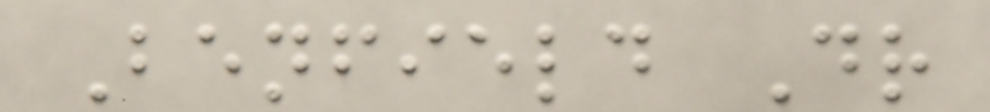Benfield Dr
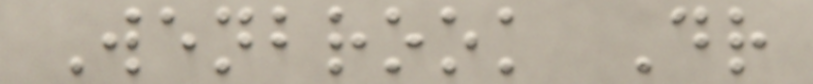Wenbrook Dr
